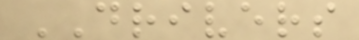DRIVERS
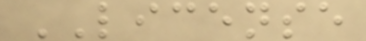LICENSE
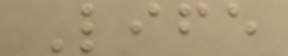Life
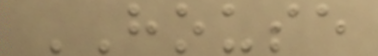HOUSE
